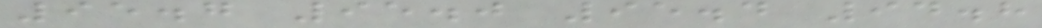95.7 95.0 95.4 94.8
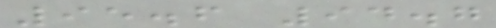95.6 94.7
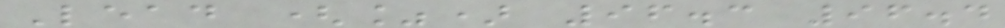Lead (%) 96.3 96.4
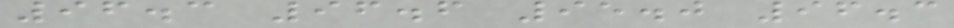96.3 96.6 95.0 96.3
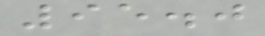95.0
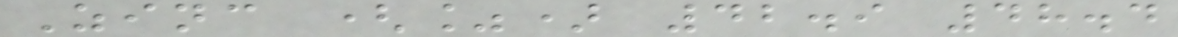Zinc (%) 42.9 48.4
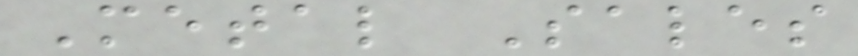Metal Sales
